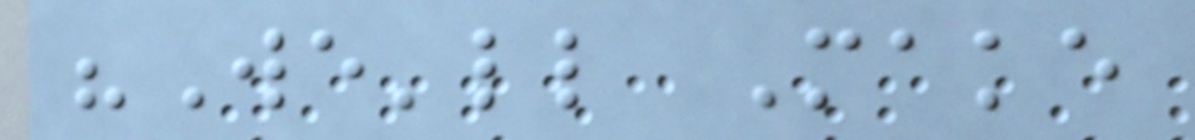"We'll Make
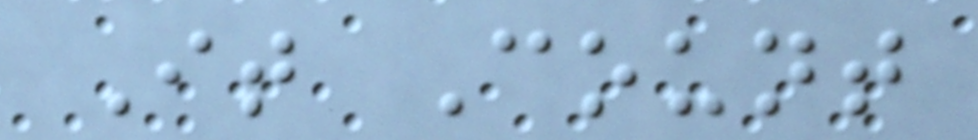It Count
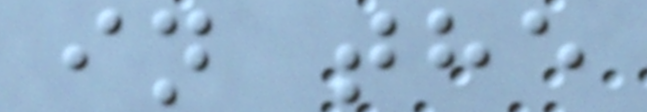in the
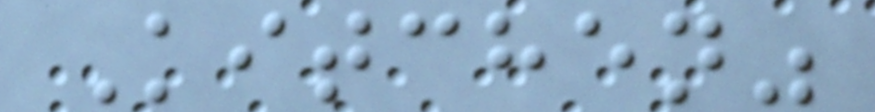Kitchen"
